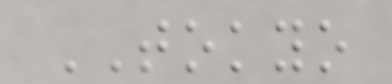TOKYO
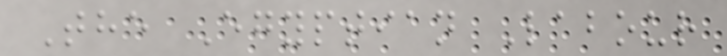The Egyptian Labour
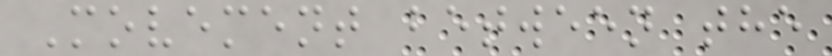Movement between the
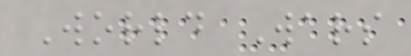World Wars
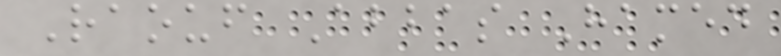Raouf Abbas Hamed
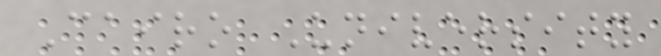Cairo University
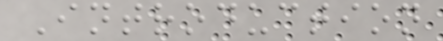Introduction
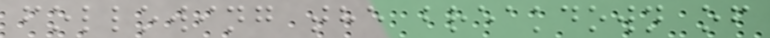following the breakdown of
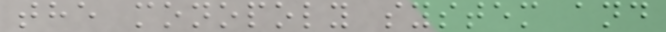the monopoly system and
